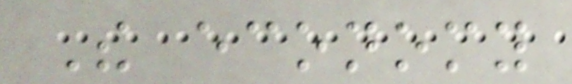The economy
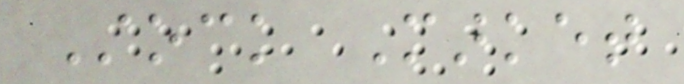Stock Market
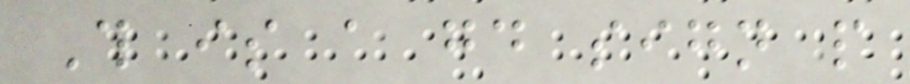This is a good sign people
